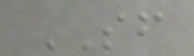SF
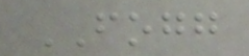FOGG
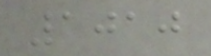1010
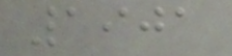1901
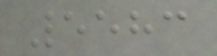5583
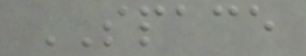SPACE
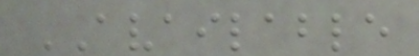AVAILABLE
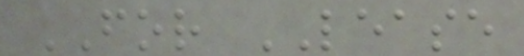FOR LEASE
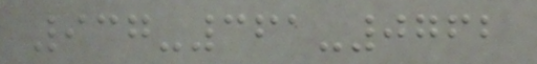937-361-0762
